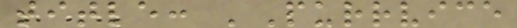title: 'Purrvice
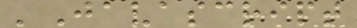'Javascript
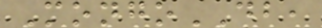MongoDB,
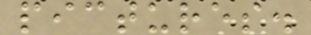pictures.
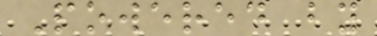Powered by
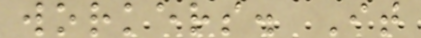workers. It
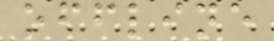offline
